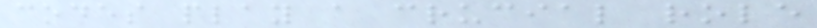codes play a crucial role
